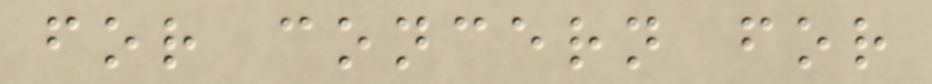for concern for
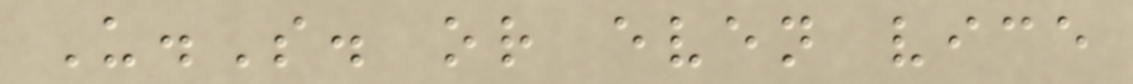U.S. or even vice
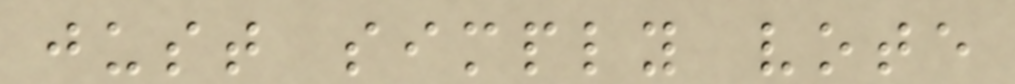just simply vote
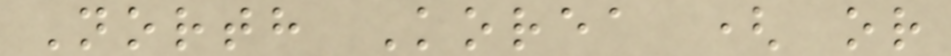North Korea ( or
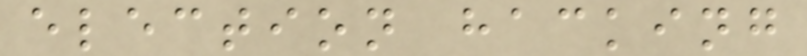election hacking
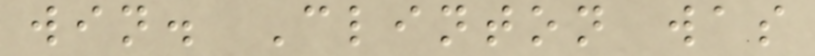win. Clinton was
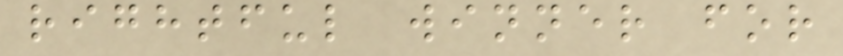rightful winner for
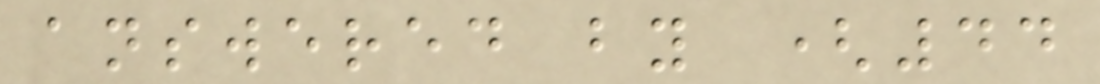answered by (44
